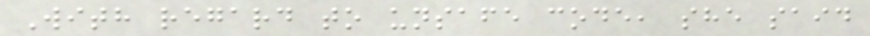With regard to unsafe code, she said
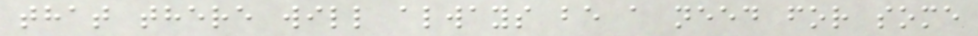that there will always be a need for some
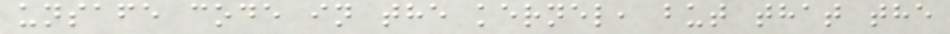unsafe code in the kernel, but that the
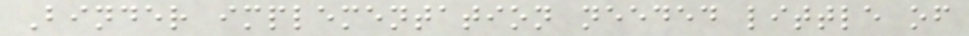Binder implementation needed little of
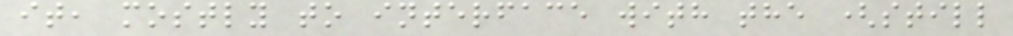it, mostly to interface with the (still
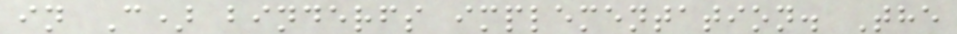in C) binderfs implementation. The
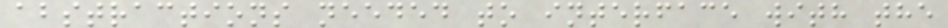abstractions needed to interface with the
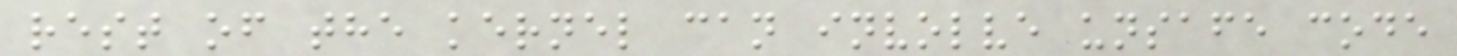rest of the kernel can involve unsafe code
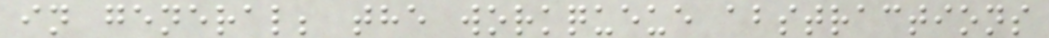in general; the workqueue abstractions
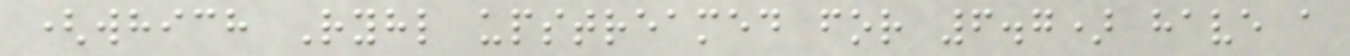(which Ryhl upstreamed for 6.7) have a
